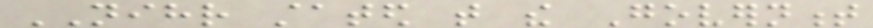NIHR stated that the Government
